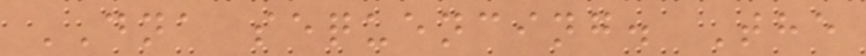DNA sequencing. The
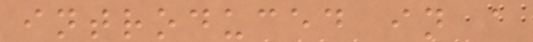introduced in a
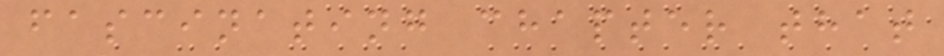fascinating chapter that
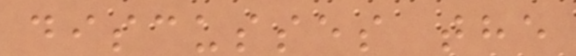discusses the
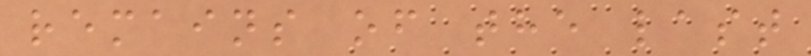remains of the last
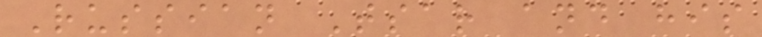Russian Tsar and his
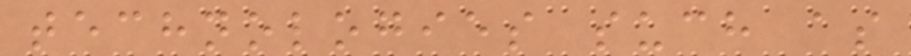technologies such as
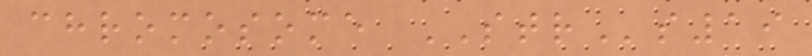chromosome STRs19
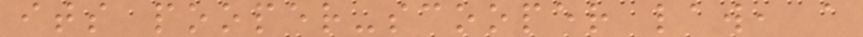its pooper-scooper law, a
